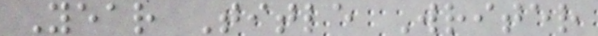Year Title Writer
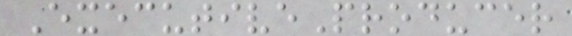ExecutiveProducer
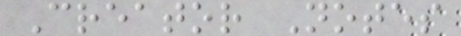Creator Notes
